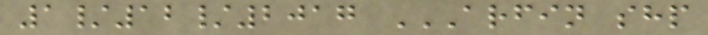1/12/2017 ARFIN SHP
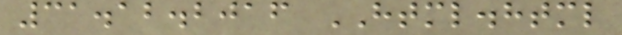31.12.2016 HTML.html
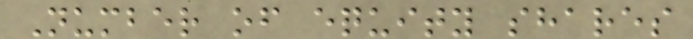Number of equity shares
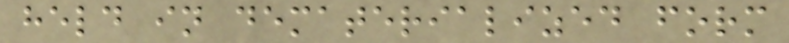held in dematerialized form
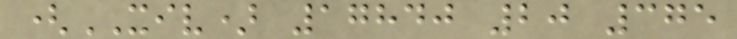(XIV) 17840 20 375
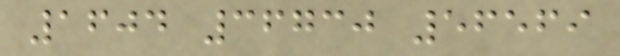1604 36730 56569
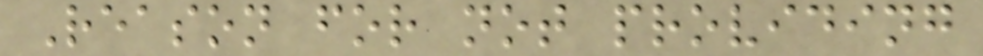Reason for not providing
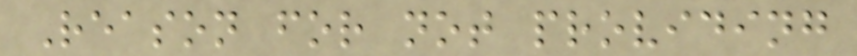Reason for not providing
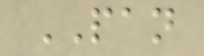PAN
